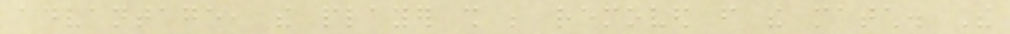advantage, the player shall be removed from the match. The
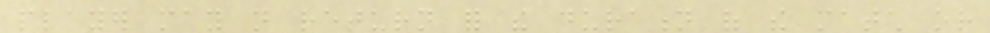player may not return for the duration of the match or
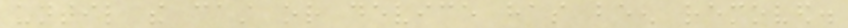until the cast or device has been removed.
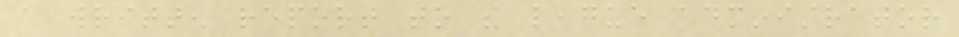a written report to the league administrator
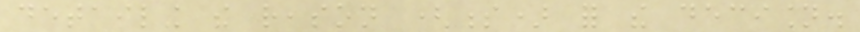detailing the reason (s) for the decision.
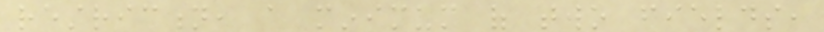restriction, a minimum of two fields,
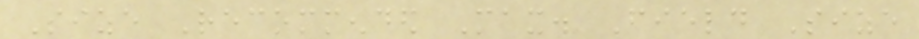Size Recommended Max. Field Size
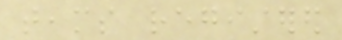teams registered
